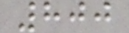800
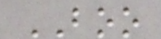BOO
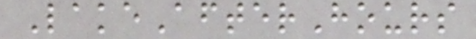LakeAfterHours
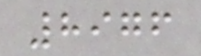8976
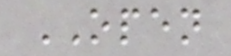OPEN
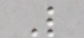L
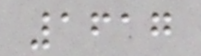1617
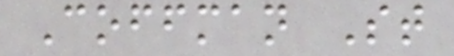Coffman St
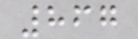867
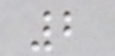2
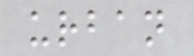urban
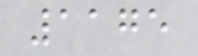1175
